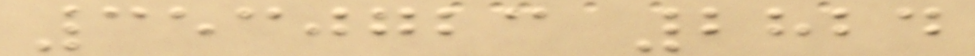3530723 2824
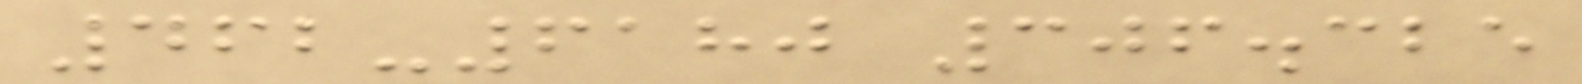462-6180 306.325
